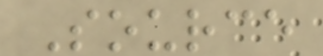Source
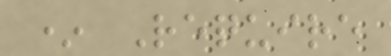* Require
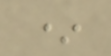*
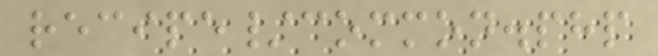recipe/common.php
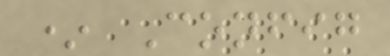* Config
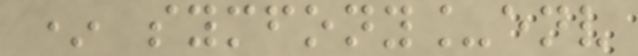* symfony_env
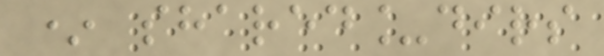* shared_dirs
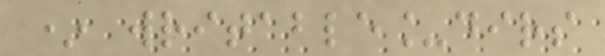* writable_dirs
